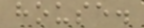house.
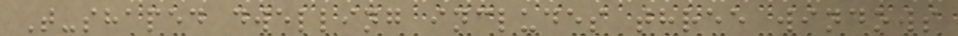T-shaped dwelling includes three windows
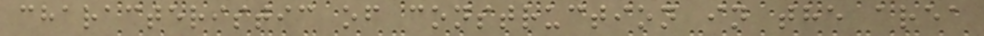characteristic of construction in the area
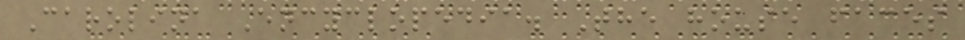Carolina Encyclopedia. The house faces
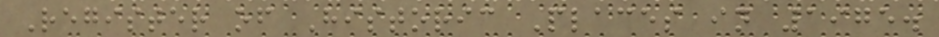Register of Historic Places in 1975.
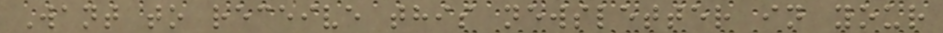Want to receive this newsletter in your
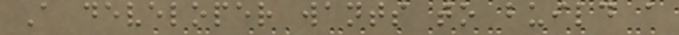A developer wants to build a
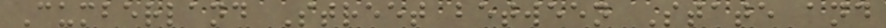Cumberland Street between State and
